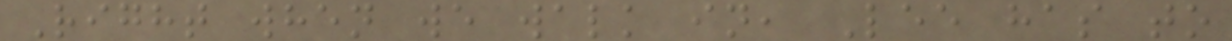Right when we walk in, Lee has to
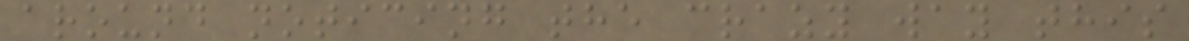around noticing the crazy way this
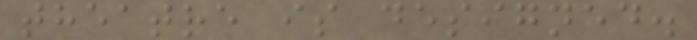theatre is designed.
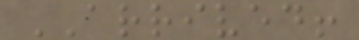ARRIVED!
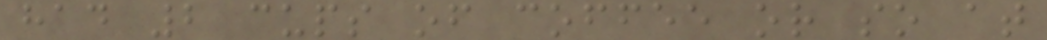had 2 cups of coffee or so at
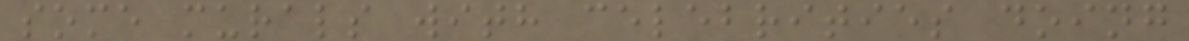some murals with celebrities doing
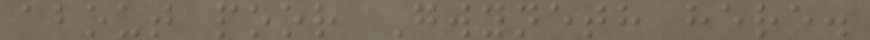about poor Gwyneth here.
